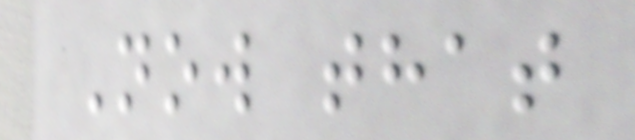Now that
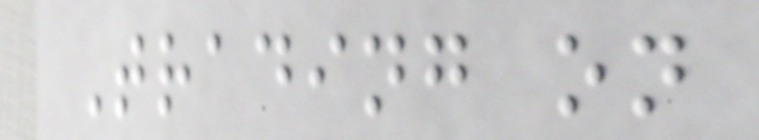Trading on
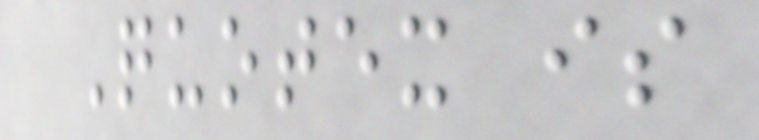Quotex is
